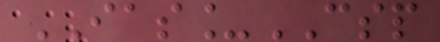IAS_CSP
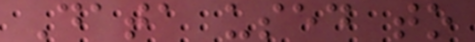Data used to
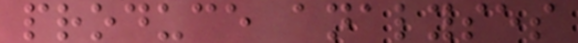produce analyses
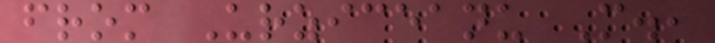from Urziceanu M.,
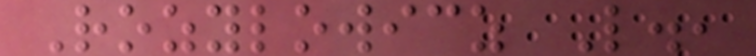Rozylowicz L.,
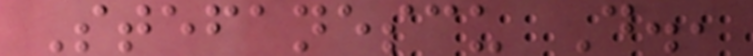Stefanescu D.,
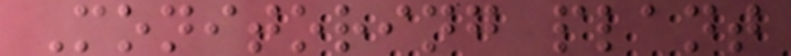Monitoring plant
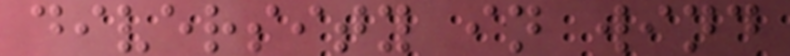diversity in wind
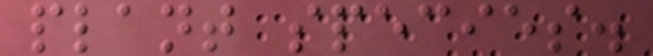plant species.
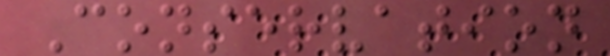Conservation
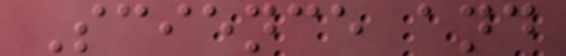Science and
